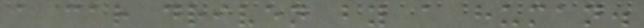a car driven by a human.
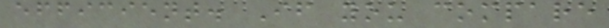efficient. If you compare
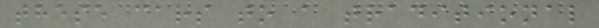these cars to a traditional
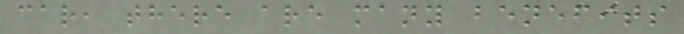car, there are many benefits
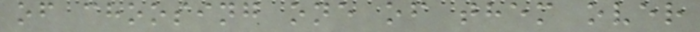of choosing one of them over
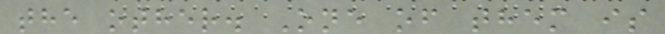the other. One of them is
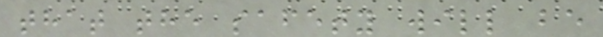that the safety will be
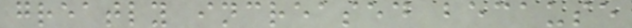greatly increased because
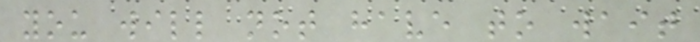you will not have to wait
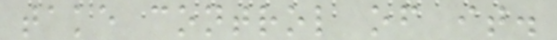take control of it.
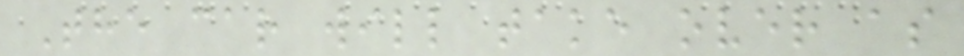The car will take over as
